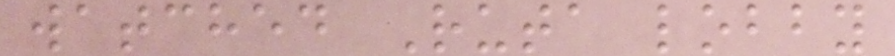watched Ruta lobby
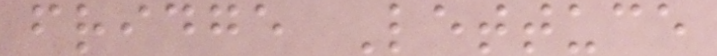fridge Lettuce
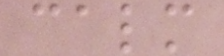calm
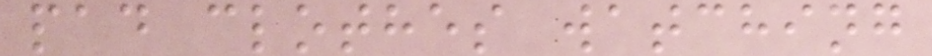pad clothes watching
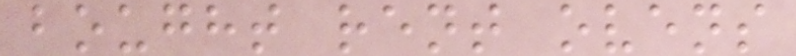bought rent ovens
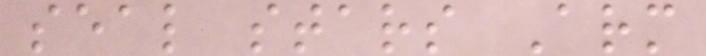seal stars Arm
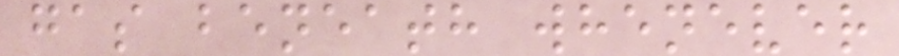gas beneath whenever
